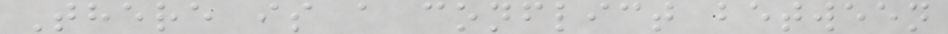There is a conflict between
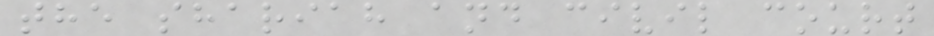the shariah and civil court
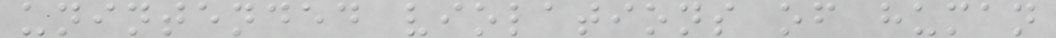unintended violations of human
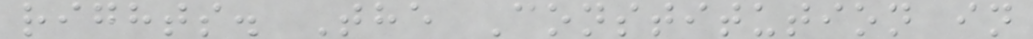rights. The Constitution in
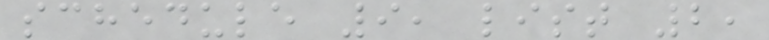schedule 9, list 2,
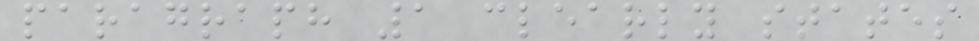paragraph 1 clearly states
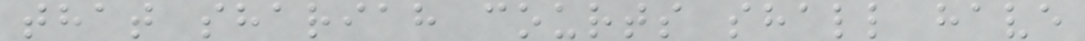that shariah courts shall have
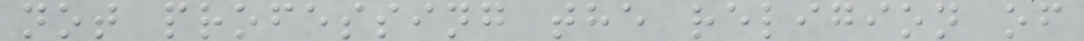not professing the religion of
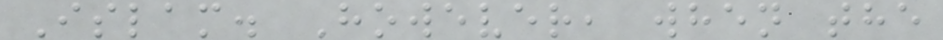Islam. However, when the
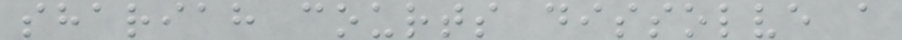shariah courts dissolve a
